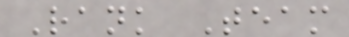Rank Team
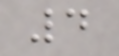4
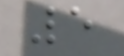5
